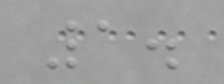1.
